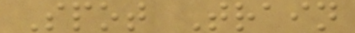Spot Train
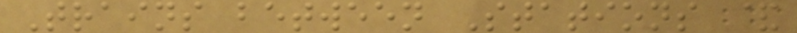Trains between Stations &
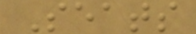Seats
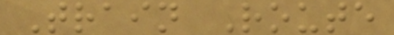Train Route
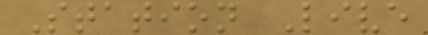Station Live
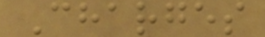Charges
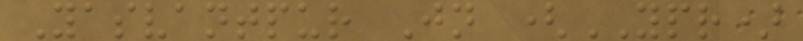Yasvantpur Jn (YPR)
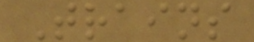Trains
